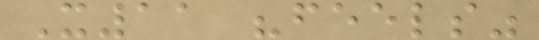X11 "feels"
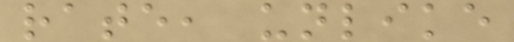rate, unlike
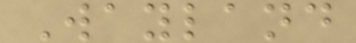Wayland
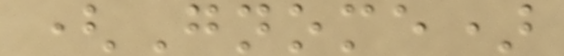(Gnome)
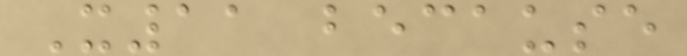X11 because
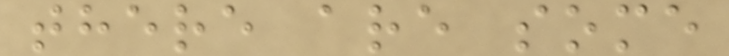there are some
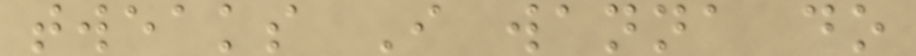tweaks I wanna do
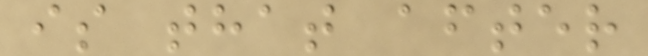is that after
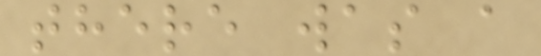there was a
